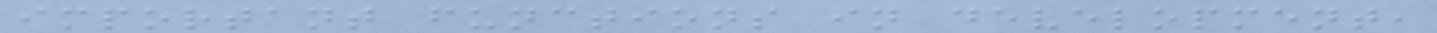important functions in development,
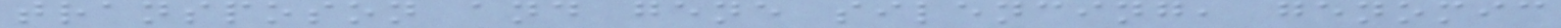transposon and gene silencing, genomic
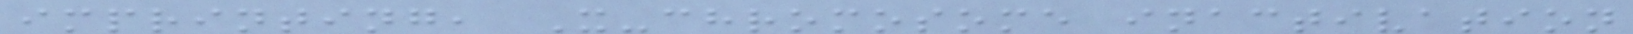imprinting, X-chromosome inactivation
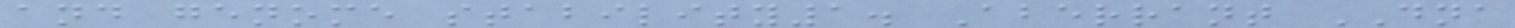and genome stability1. Aberrant DNA
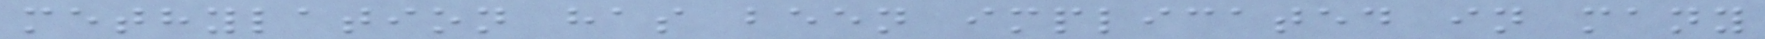methylation has been implicated in many
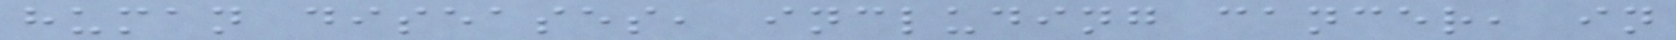human diseases, including cancer, in
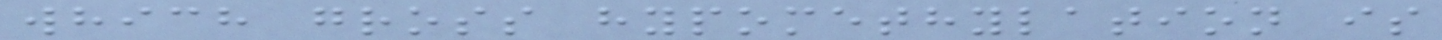which gross hypomethylation is
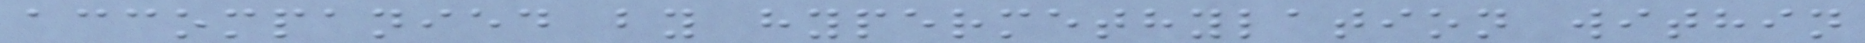accompanied by hypermethylation within
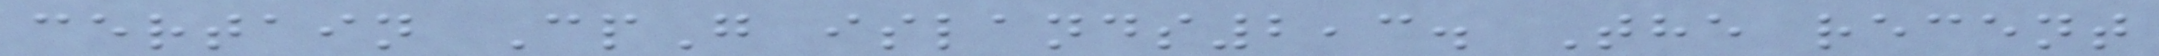certain CpG islands2,3. The recent
